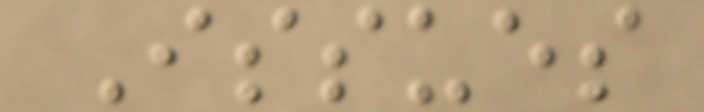Issues
